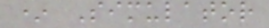* Simulator
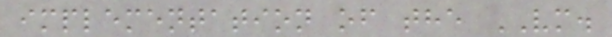implementation of the VM.
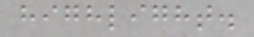highlight.
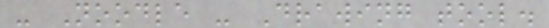- Noodle - Drawing tool.
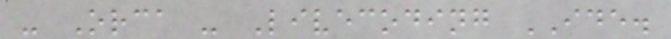- Orca - Livecoding IDE.
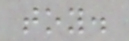toy.
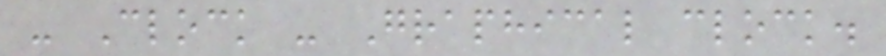- Clock - Graphical clock.
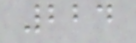224
